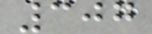307
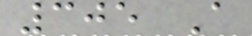305 A
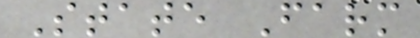State Farm
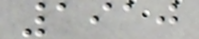1910
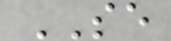SE
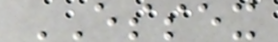ESSEX
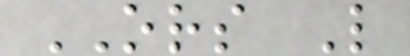ORS L
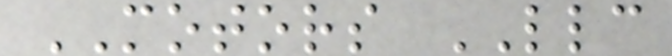MOTORS LLC
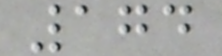174
